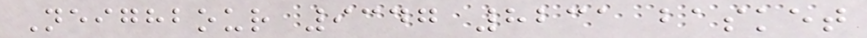Neighbour 9347 8231 basket
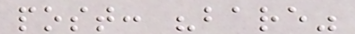post: "bare"
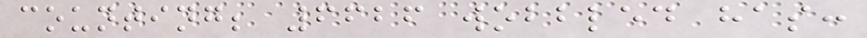counting; 6626 wobbled has:
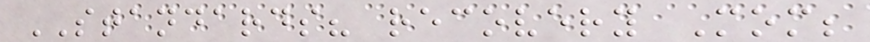STANDARDS? recovery Mom;
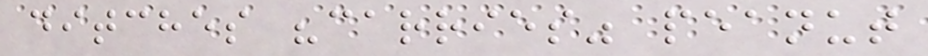ditches "carries" peanut
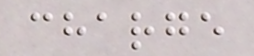charge
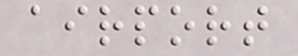airport
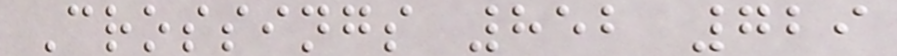Crossings 852 729
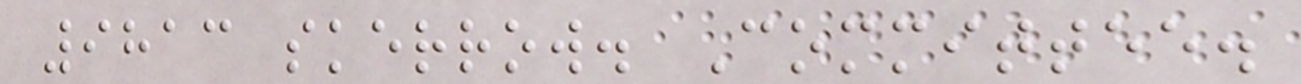9813 skerrow. Committee.
